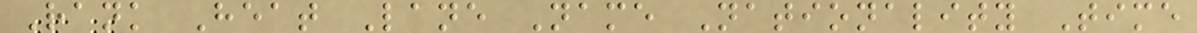Rank Heat Lane Name Nationality Time
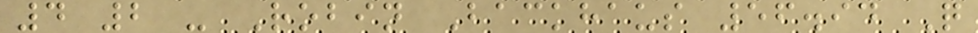4 2 - Robin Backhaus 56.94 Q
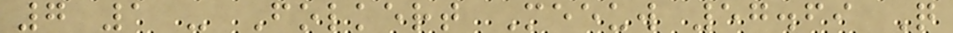7 1 - Folkert Meeuw 57.69 Q
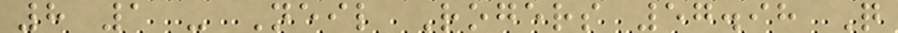8 1 - Neil Rogers 57.98 Q
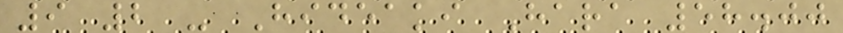9 2 - Hideaki Hara 58.00
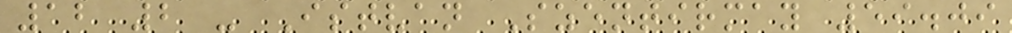12 2 - Istvan Szentirmay 59.09
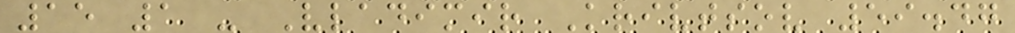15 1 - Vladimir Krivtsov 59.47
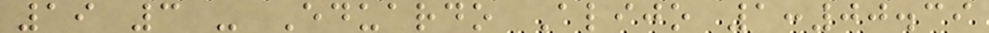19 3 - Eduardo Alijo 1:00.39
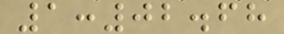1:02.68
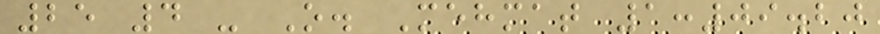25 4 - O. Mehmat 1:09.20
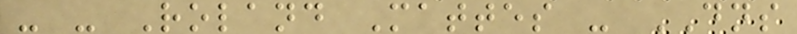- - Roland Mattes - DNS
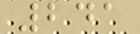241
